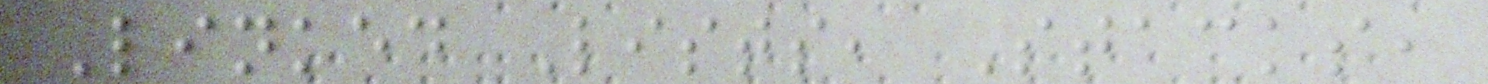Linked Lists, Stacks,
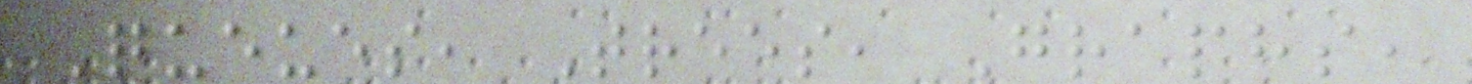Queues, Trees, Graphs,
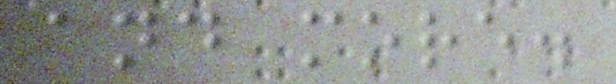and more.
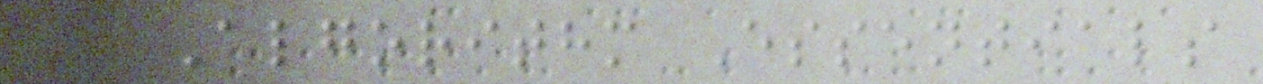- Algorithm Essentials
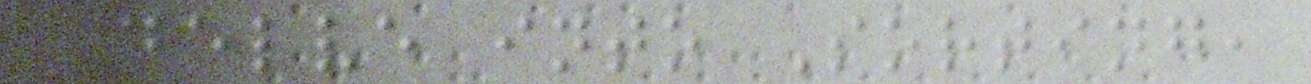Delve into Sorting,
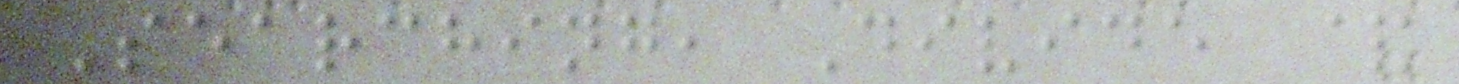Searching, Divide &
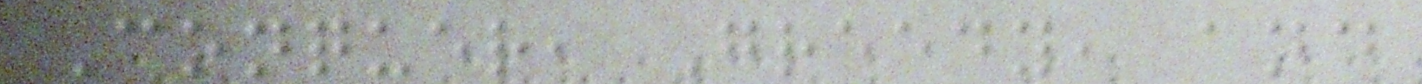Conquer, Greedy, and
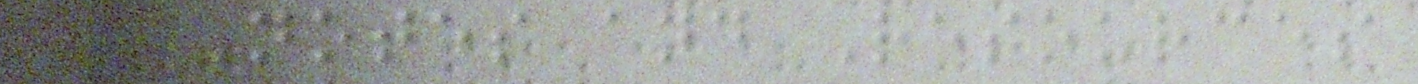- Notes and Resources
